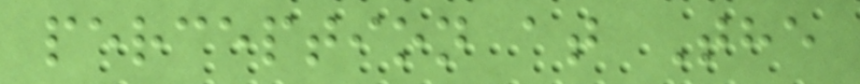perception at The
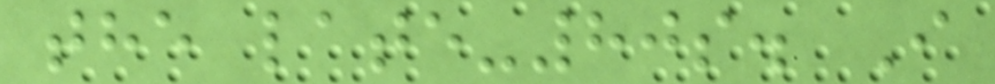the late-80s. I
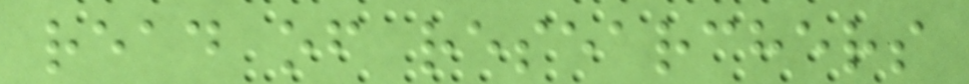read of researchers
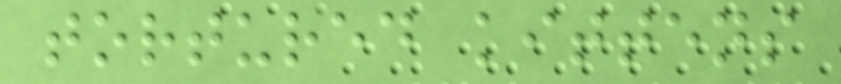tortured kittens
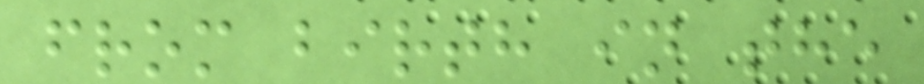from birth in the
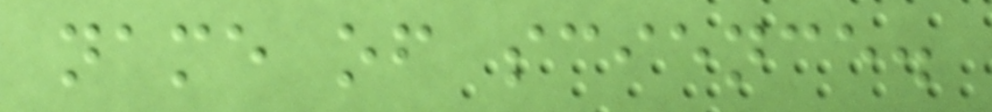name of science.
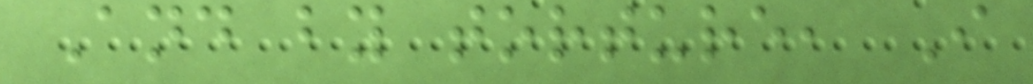And by torture, I
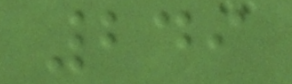249
